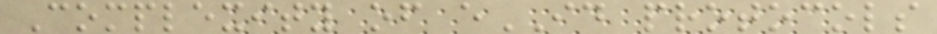Complexity of eID protocols
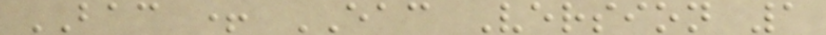BAC + EAC Version 1
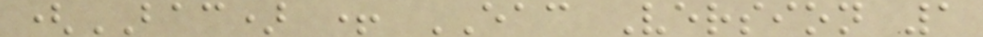(BAC) + EAC Version 1
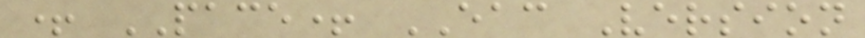+ PACE+ EAC Version
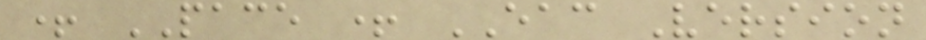+ PACE + EAC Version
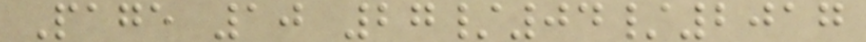Page 10 27/04/2017
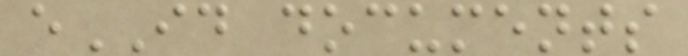eID documents
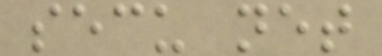secu net
